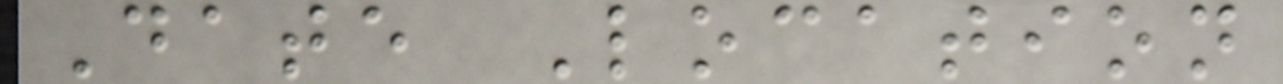Date Location
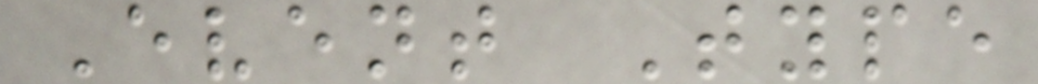Event Type
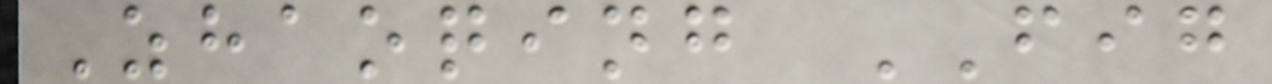Zhaoqing FIG
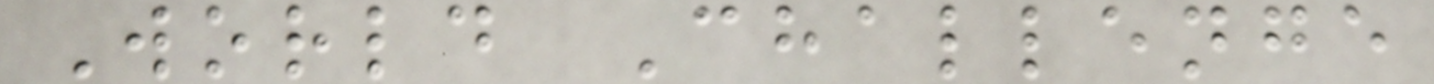World Challenge
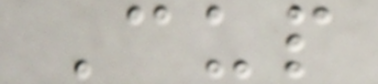Cup
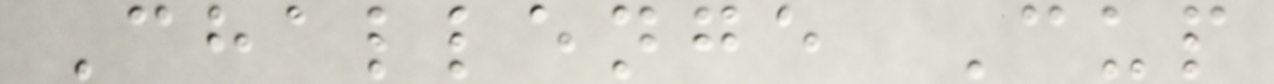Challenge Cup
